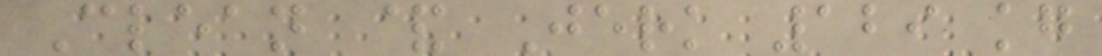Clean & Jerk 129 kg
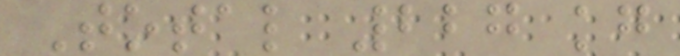Total 227 kg
